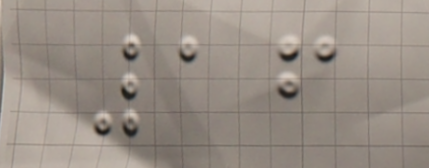16
